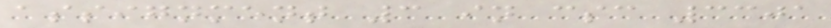assignment 3 in csc 3301
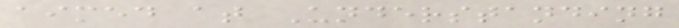aimed at Understanding
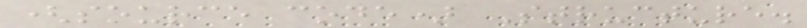(source code) Structure.
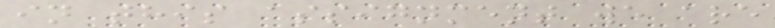in this assignment we are
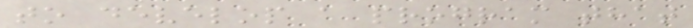to develop a program that
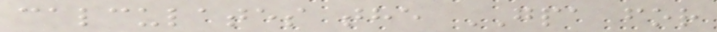calculates the GPA for
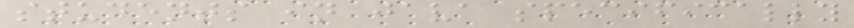students in java specifically
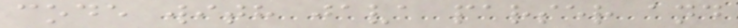code with java parser and
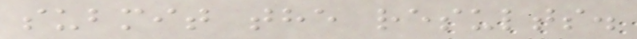submit the results.
